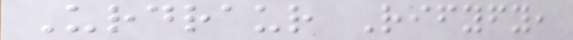Urdraur Rifyfy,
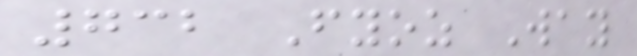732 Fyoz Way
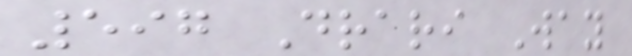597 Drari Way
